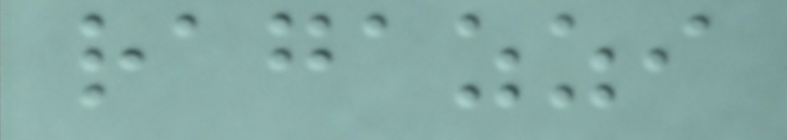ragazzi
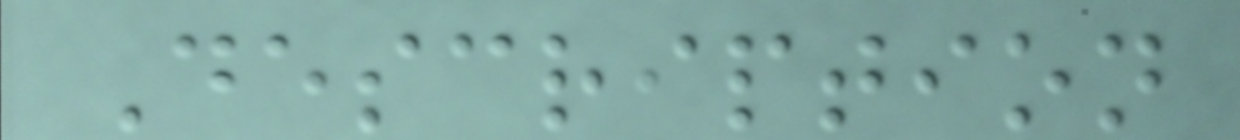Description
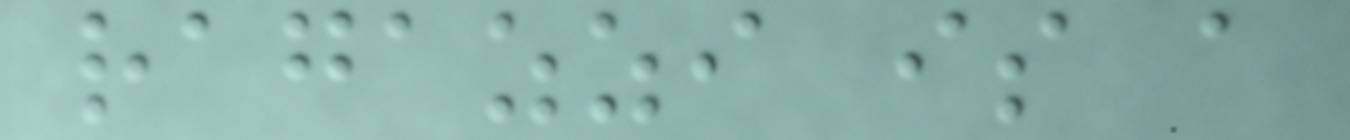ragazzi is a
